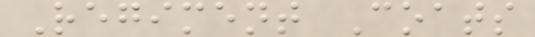Regiment Coats
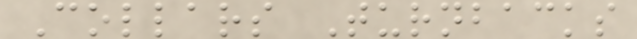Collars Turnbacks
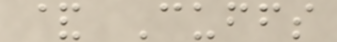& Cuffs
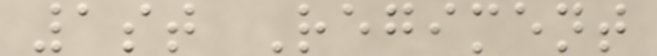1st Regiment
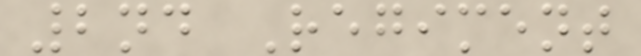2nd Regiment
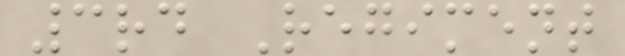3rd Regiment
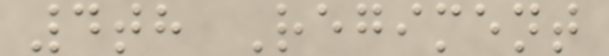4th Regiment
